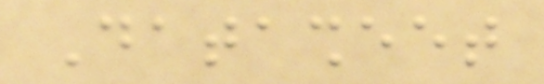Datasheet
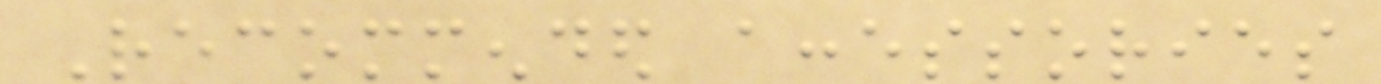Recommended accessories
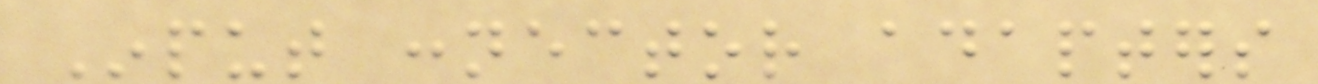Input connector adapters
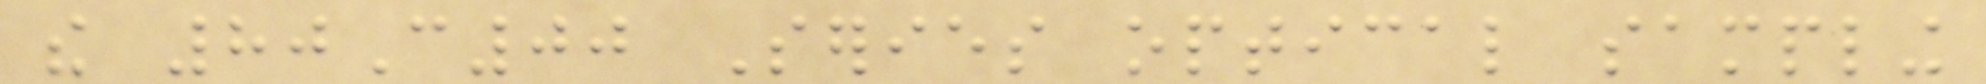the 80C00 Series optical sampling
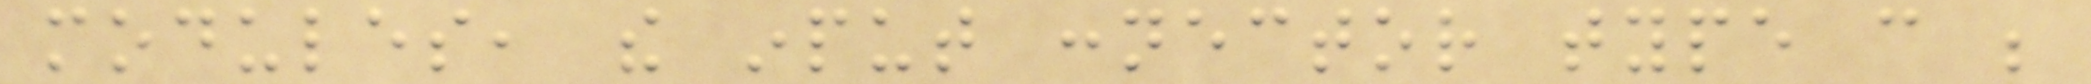modules, the input connector type can be
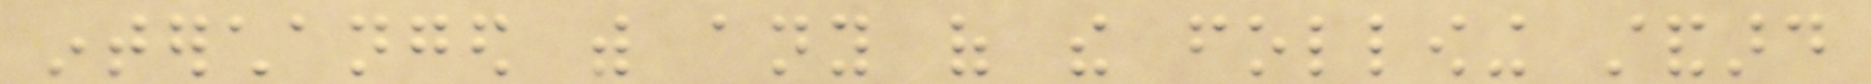interchanged with any of the following standard
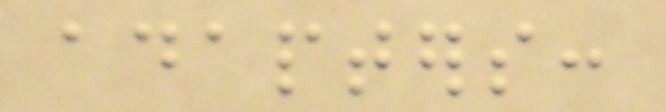adapters:
